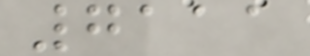7111
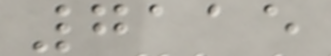7115
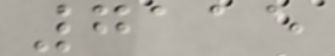7115
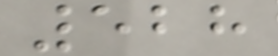528
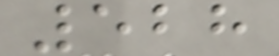528
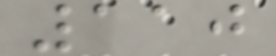110
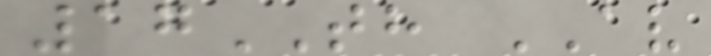17TH AV
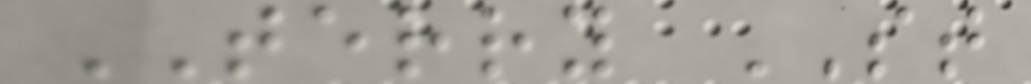TERRY ST
